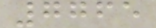7765
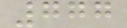777
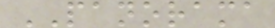PANORAMA
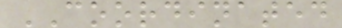COORDINATED
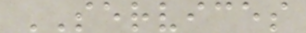SERVICES
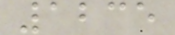1235
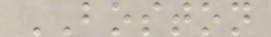BOSTON
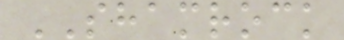SHAMROCK
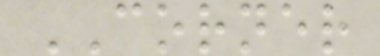CORNER
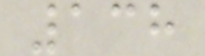138
